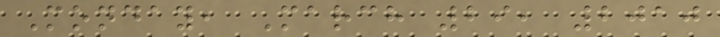Monday, March 29, 2010
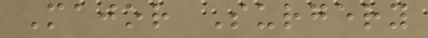Major Surgery
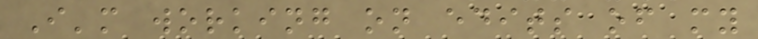I'm working on edits of my
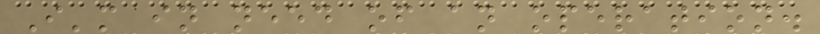I'm in need of an operation.
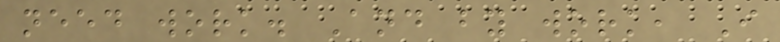need work. And by work, I
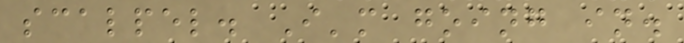scalpel. I'm going in.
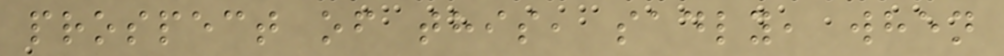prospect of this, sadly, when
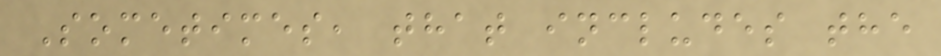Sometimes, that includes the
